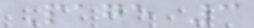Page 3
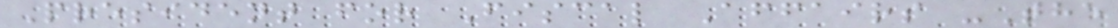President for Fiscal Affairs -The
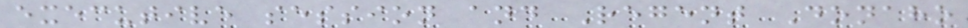executive session and Regent Donaho
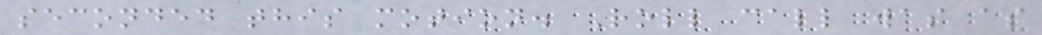seconded this motion. Roll call was as
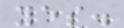yes.
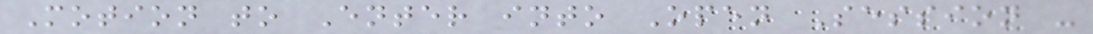Motion to Enter into Open Session -
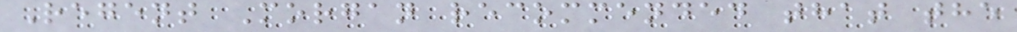Regent Morgan recommended that the
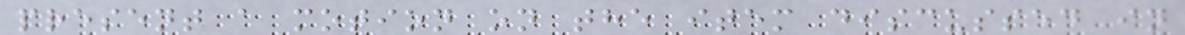present a motion on the item discussed in
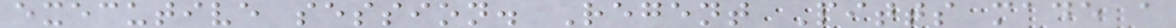executive session. Regent Pitts made a
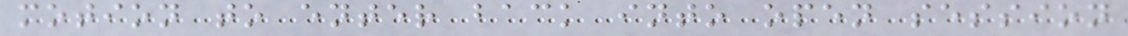motion to enter back into open session
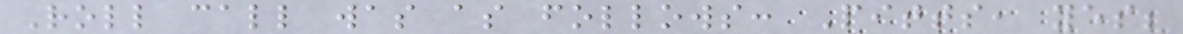Roll call was as follows: Pitts, yes;
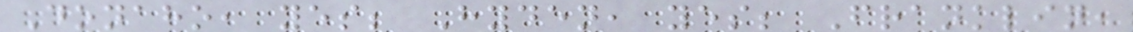Donaho, yes; Hyden, yes; Franklin,
